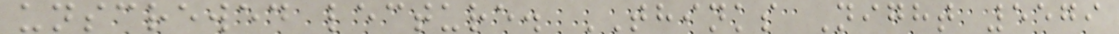unscrewed lecture. THINKS Night 5579
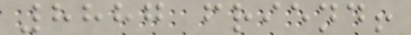8887 friend!
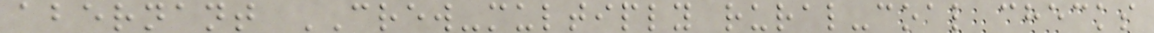abernant CREW-multiply rural-coal checks
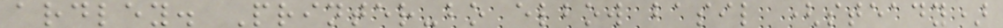ardley. Printer-bo elbow basil (steady)
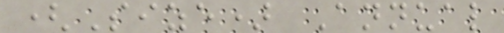(Size) Annual
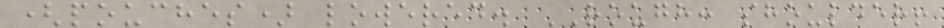(pouches) lowered. ROUGH: shoulder!
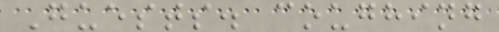Guests. coughing
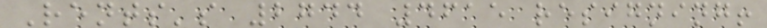Rents's 2744 4615 resigning!
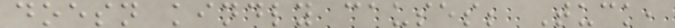doesn kindly causes; Tuck,
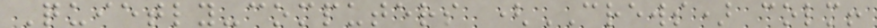Quietly-computers (CREWS) colm!
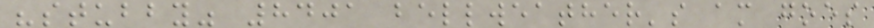"stubby" 8401 bellweather's am goes
